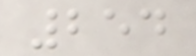254
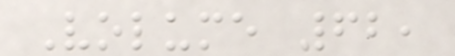Volume 62,
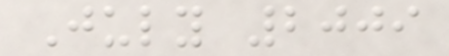July 2009
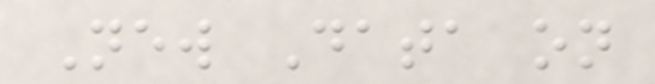New Data on
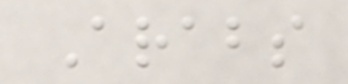Arabs
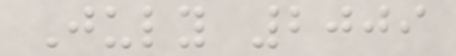July 2009
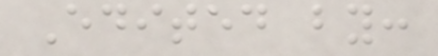Edited by:
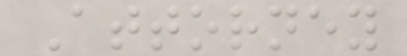Attorney
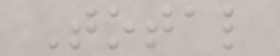Total
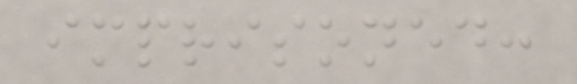imprisoned:
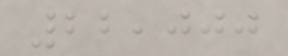22,000
